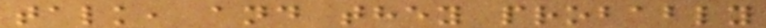talk, and they probably
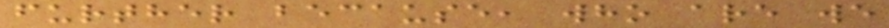further because, who are we
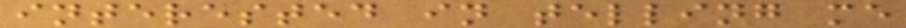interested in telling me
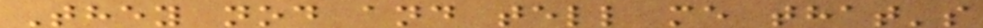They nod and tell me that's
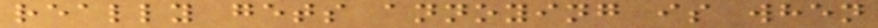really gets annoying is when
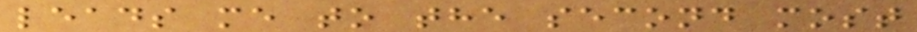leads me to the second most
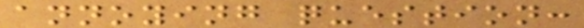annoying question:
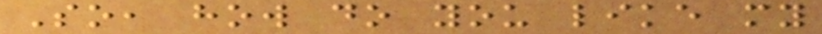So, how do you like my
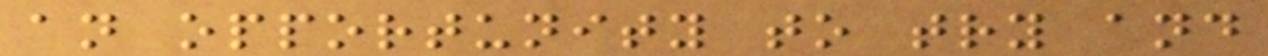an opportunity to try and
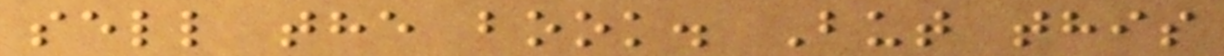sell the book. But this
